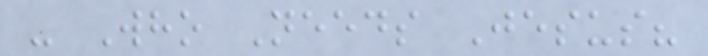- Who Needs Jesus?
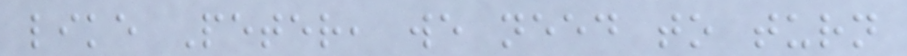like Peter, we need to turn
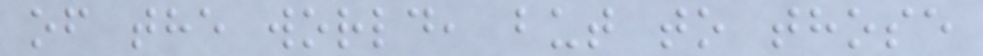of the world, but to those
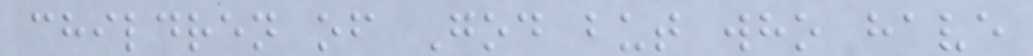children of God but who have
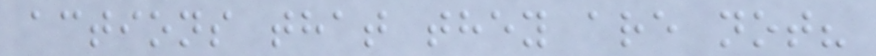actions that they are not?
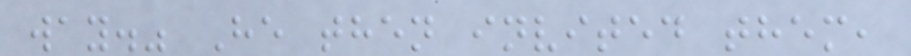way." He then invited them,
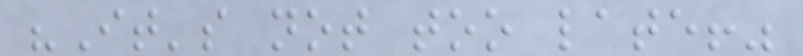"It's not too late!"
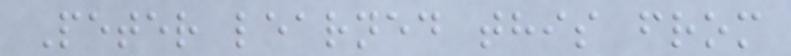Peter learned this from
